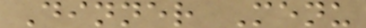Dinner Menu
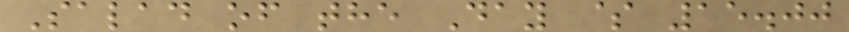Salad of the Day $ 15.00
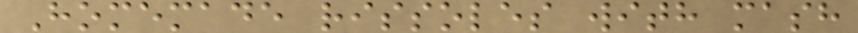Homemade rissoles with mash
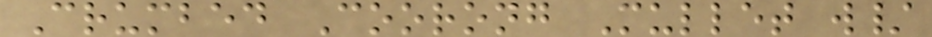Crumbed Coorong Mullet w/
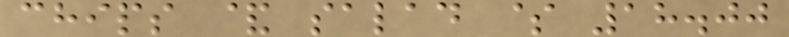chips & salad $ 18.00
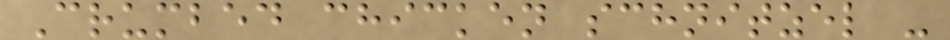Crumbed chicken schnitzel -
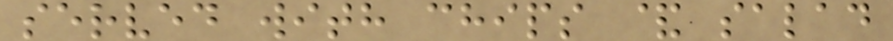served with chips & salad
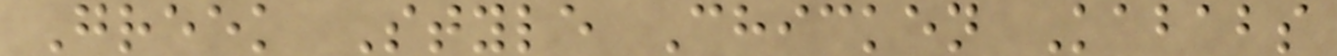Greek Style Chicken Kababs
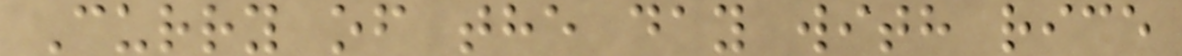Curry of the day with rice
